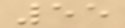55
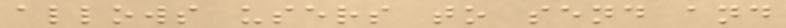allows users to send and
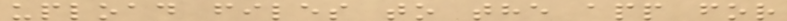upload files to the app for
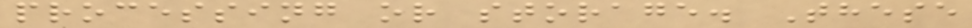processing or storage. These
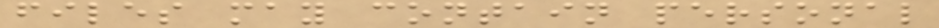files may contain personal
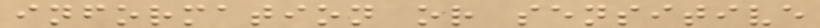information or sensitive
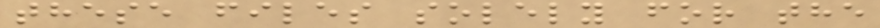these files solely for the
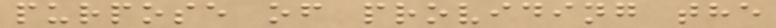purpose of providing the
